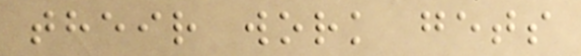their work gets
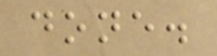done.
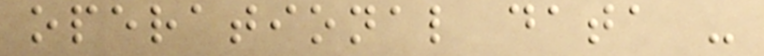operational data -
